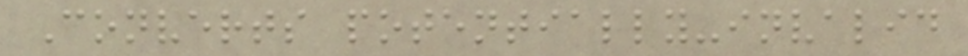Converts potentially-invalid
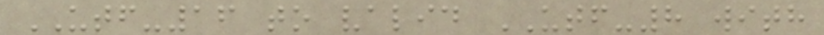UTF-16 to valid UTF-8 with
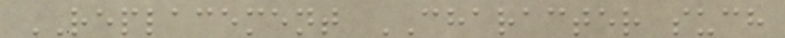REPLACEMENT CHARACTER such
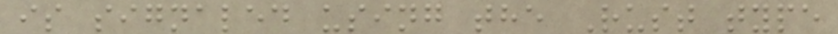is signaled using the Rust type
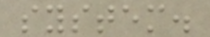system.
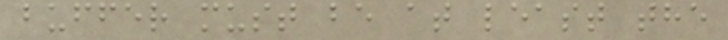buffer must be at least the
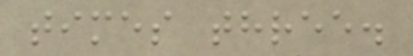times three.
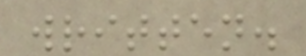written.
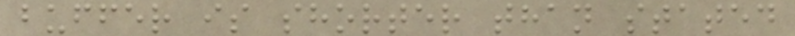buffer is shorter than stated
